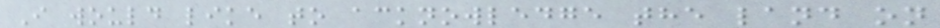I would like to acknowledge the land on
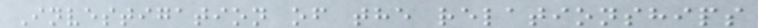Investigation of the relationships
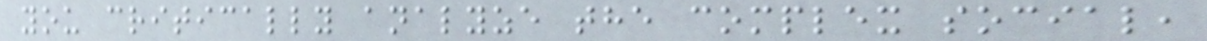you critically analyze the complex social,
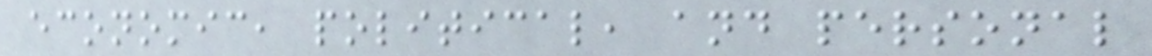economic, political, and personal
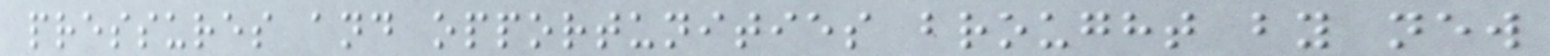pressures and opportunities brought by new
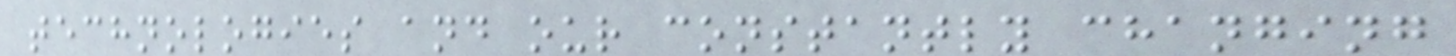technologies and our constantly changing
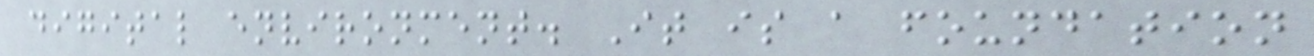digital environment. It is a foundation
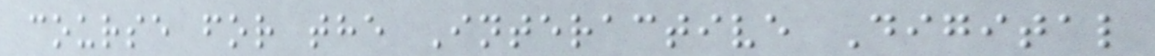course for the Interactive Digital
